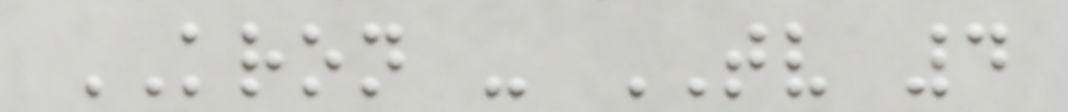KRON - TV 4
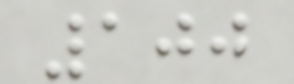100
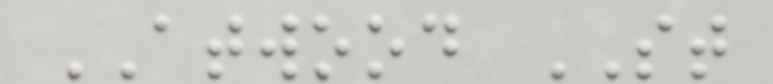ATWOOD ST
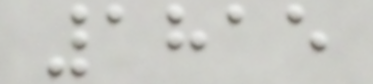1815
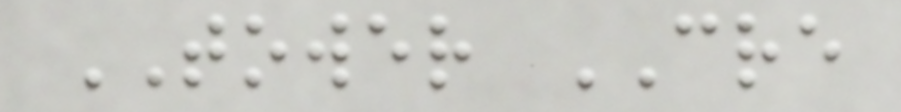TOWER CRE
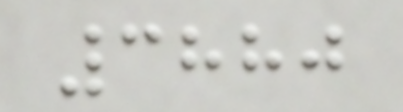3880
